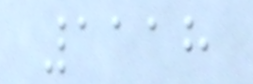1118
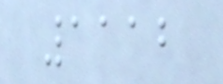1112
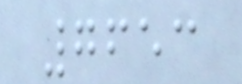7653
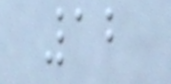12
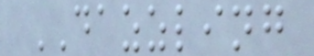DAZZLING
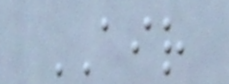AIR
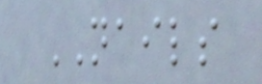NAILS
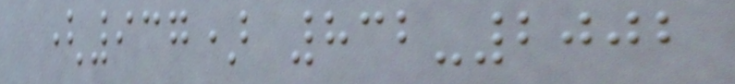(937) 832-2002
